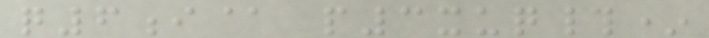q6i@ p3xuq#*
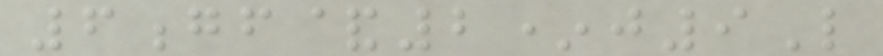6gf&2*j9L
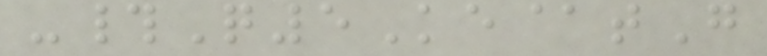-#Q5Ke@tG
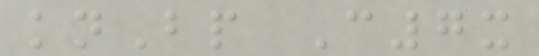knBp C7x
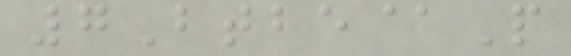7Btbe@P
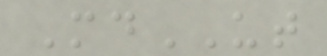MdUT
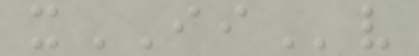xIIv
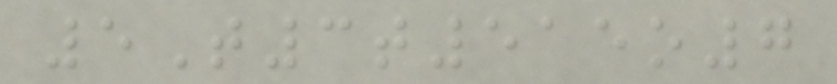5T3t515o7
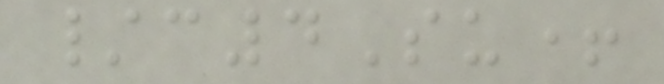/c4Su+
